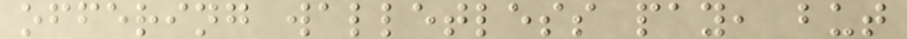offering walletless pay, but
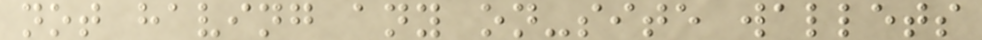not having any on-site wallets
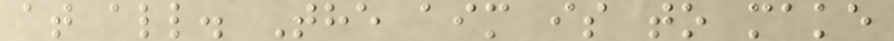at all. The aim is to make
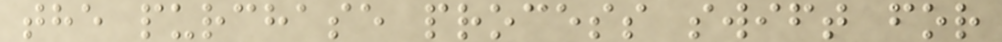the purchase process swift for
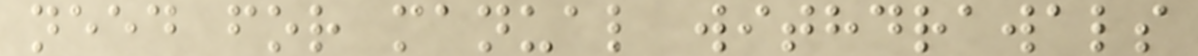need for manual withdrawals
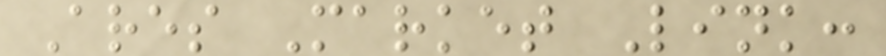Ares Market Link:
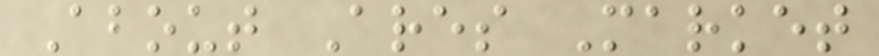About Ares Market
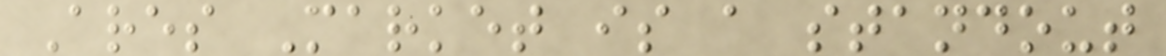Ares Market is a standout
